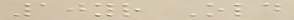10yr Old
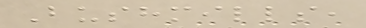Bushmills,
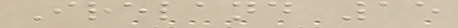Ireland 15
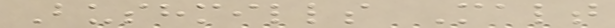Bushmills Malt
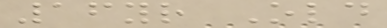16yr Old
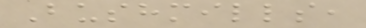Bushmills,
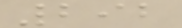292
